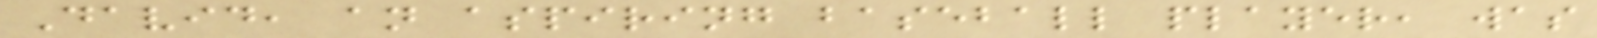David, an aspiring baseball player, was
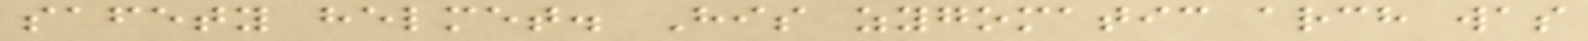safety helmet. His zygomatic arch was
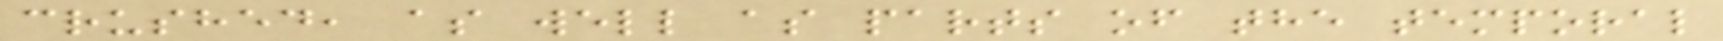crushed, as well as parts of the temporal
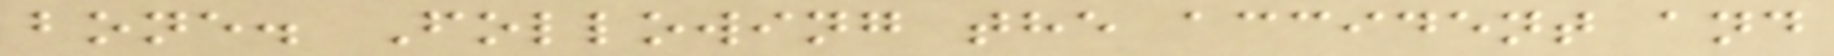bone. Following the accident and
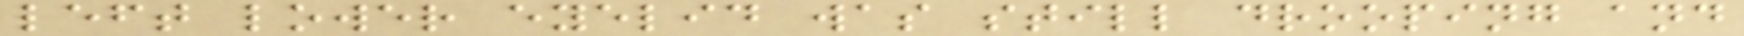left lower eyelid was still drooping and
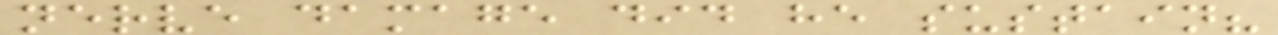nerve damage did he sustain?
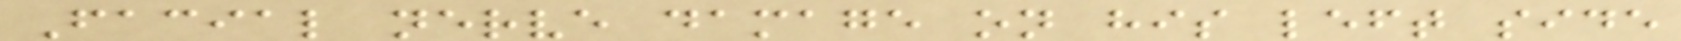Facial nerve damage on his left side
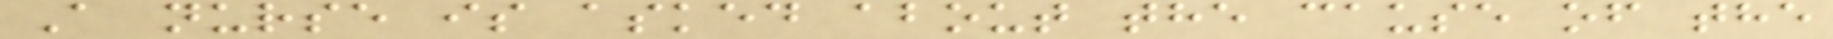A nurse is asked about the cause of the
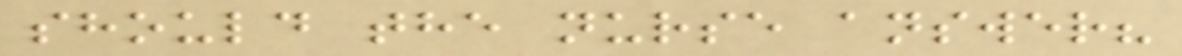should the nurse answer?
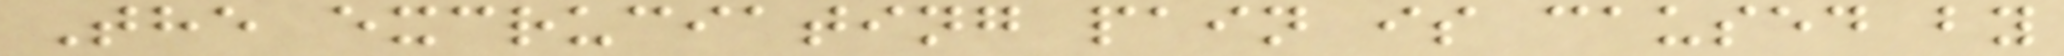The excruciating pain is caused by
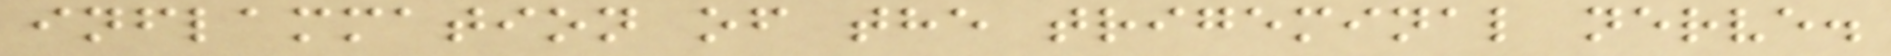inflammation of the trigeminal nerve.
